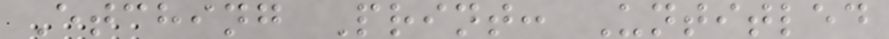Etching Print: Untitled
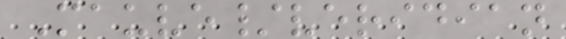Mauve/veridian
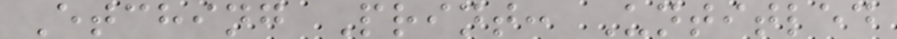Etching Print: Untitled
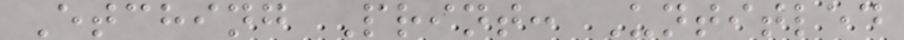Etching Print: Untitled
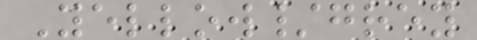Yellow/grey
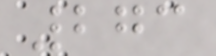273
